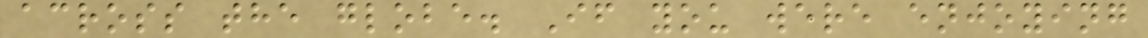across the globe. If you were enjoying
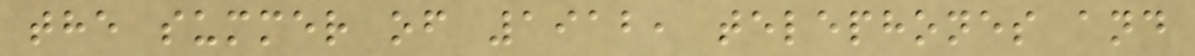the summer of 1912, telephones and
